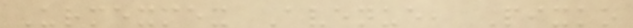Urmexmex Avenue, Pixko
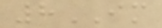8IM
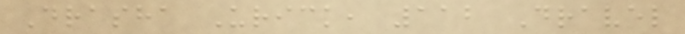Drasha Urick, 112 Dravel
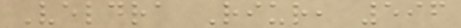Veldra Riur, 596
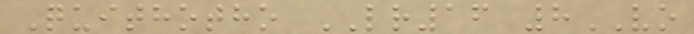Quithotho LR16 8VO
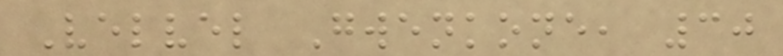Velvel Gwenkone, 30
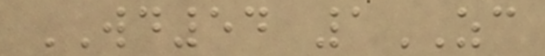WD54 1ZC
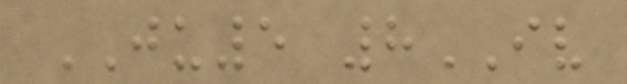JU5 8IV
